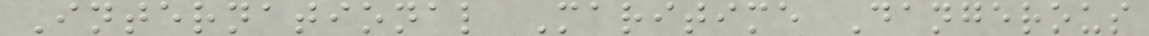International Maritime Dangerous
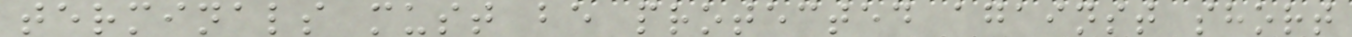terminals must be protected against short
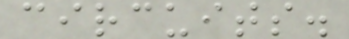circuits.
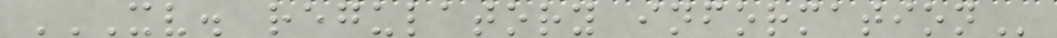XV. REGULATORY INFORMATION
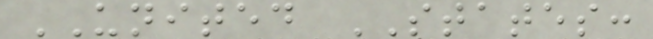UNITED STATES:
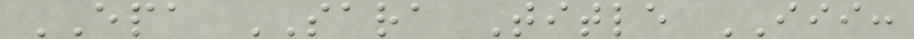EPA SARA Title III:
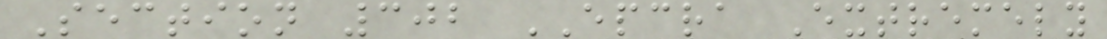Section 302 EPCRA Extremely
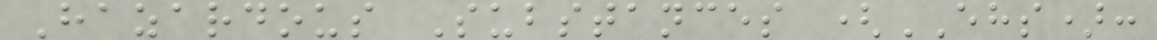Hazardous Substances (EHS):
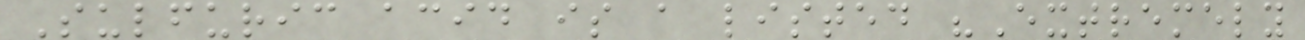Sulfuric acid is a listed "Extremely
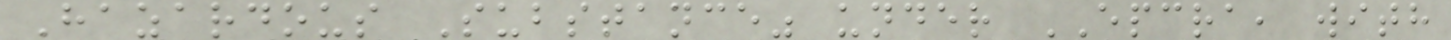Hazardous Substance" under EPCRA, with
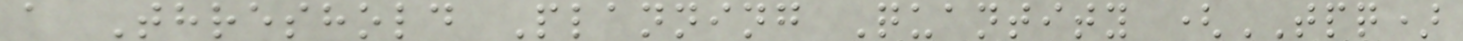a Threshold Planning Quantity (TPQ)
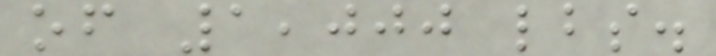of 1,000 lbs.
